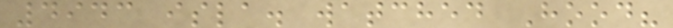4943 isla. watched Hood?
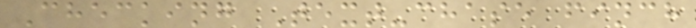Checking Text-chase finch
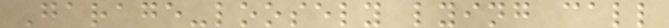Garage-loosely lying call
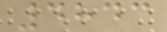4843
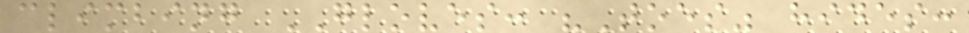climbing GLOVES: "Toes" hides:
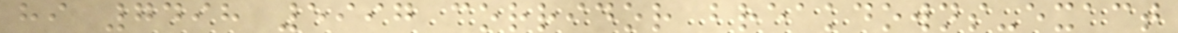hi 7498 5997 corridor breakdowns-exact
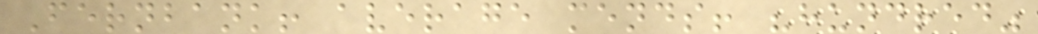Fernbank! average mends! "hundred"
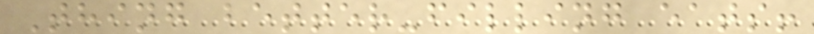Thing better-filling eats!
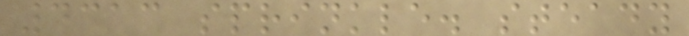4313 sprinkle. steady
